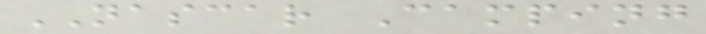NASCAR Camping
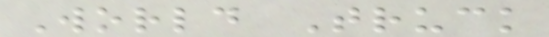World Truck
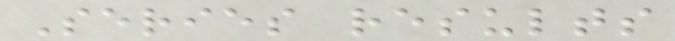Series results
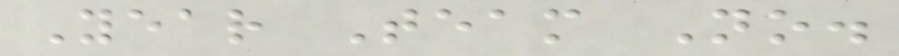Year Team No.
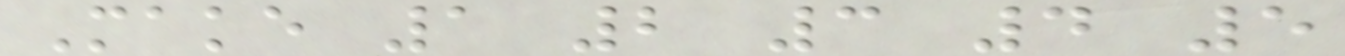Make 1 2 3 4 5
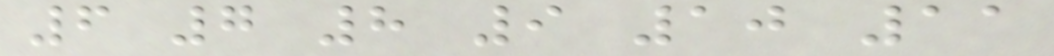6 7 8 9 10 11
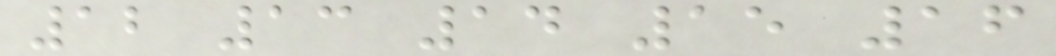12 13 14 15 16
